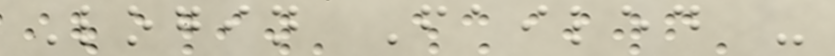Login Failed -
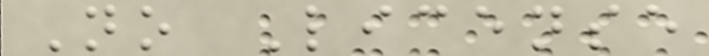No License
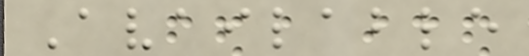Available
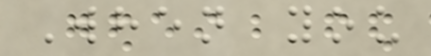When you
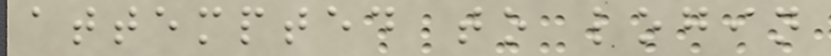attempted to login
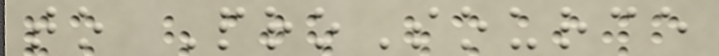to ProSource
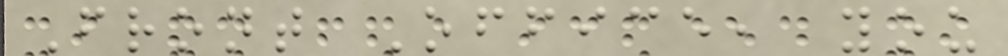Front Office, you
